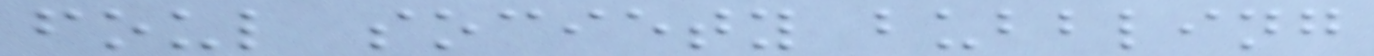foul society bubbling
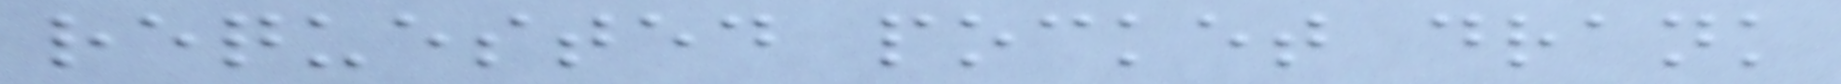requested pocket drank
